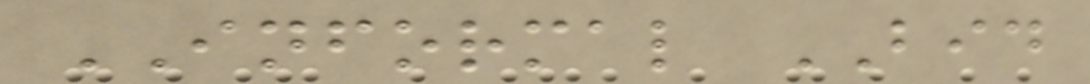INFORMAL BID
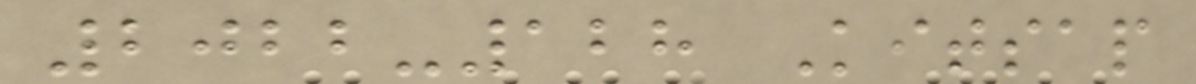2022-128 Kitsap
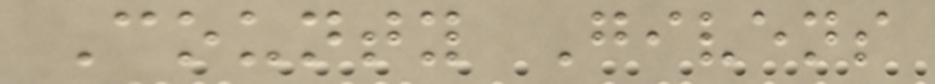County Givens
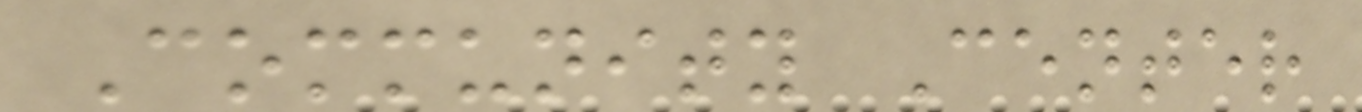Community Center
